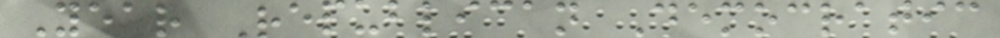Year Republican Democratic
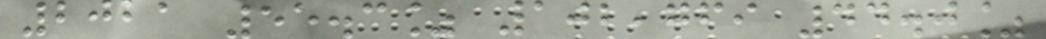2021 55.3% 102,769 44.0%
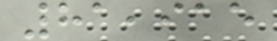81,915
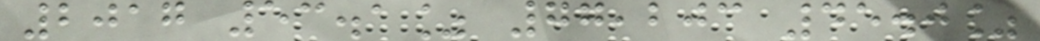2017 53.1% 77,203 45.0%
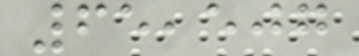65,507
